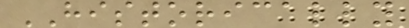HISTORICALLY
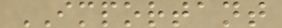IMPORTANT
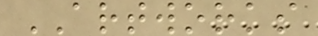ARTWORKS
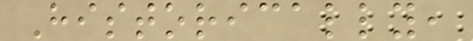Historically,
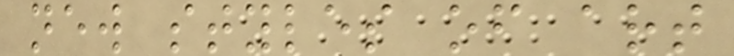new styles of art
